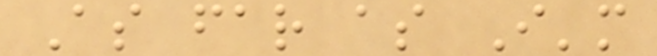As far as I'm
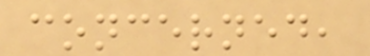concerned,
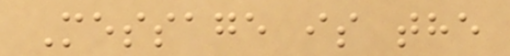Message is the
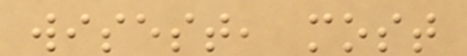wisest, most
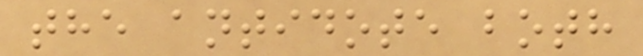the antidote both
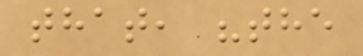that, "the
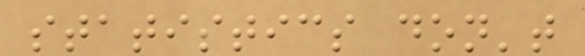statistics don't
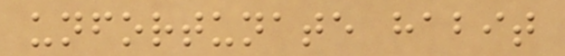unfortunate habit
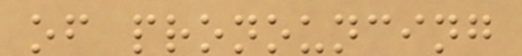of pronouncing
